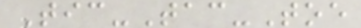Tic-Tac-Toe
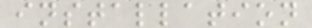installation
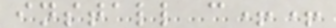install c++
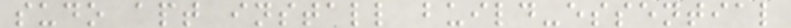sudo apt install build-essential
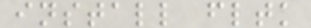install fltk
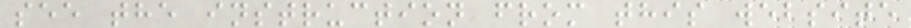see the instruction from this website
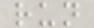run
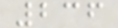236
